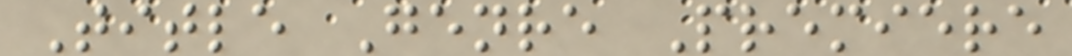Title Genre Premiere
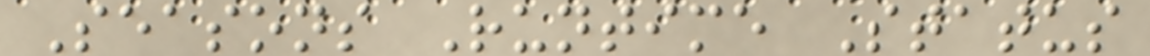Seasons Runtime Status
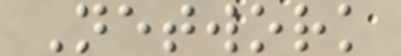Network
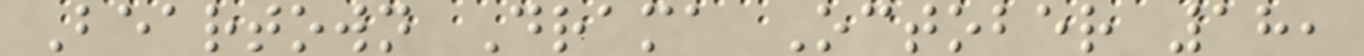Beartown Drama October 18,
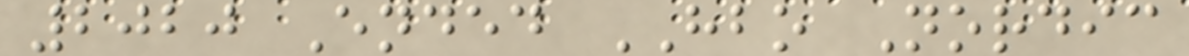2020 Ended HBO Nordic
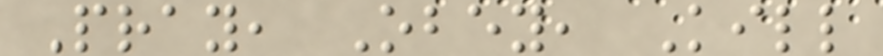Pray, Obey, Kill
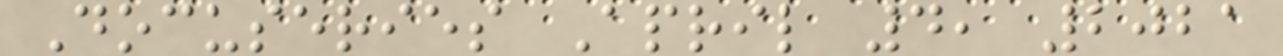Docuseries April 4, 2021
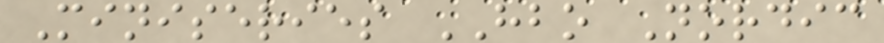Miniseries HBO Nordic
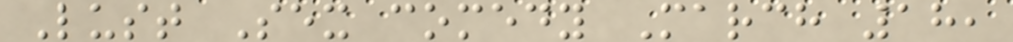Lust Sex comedy March 18,
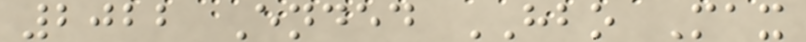2022 Ended HBO Max
